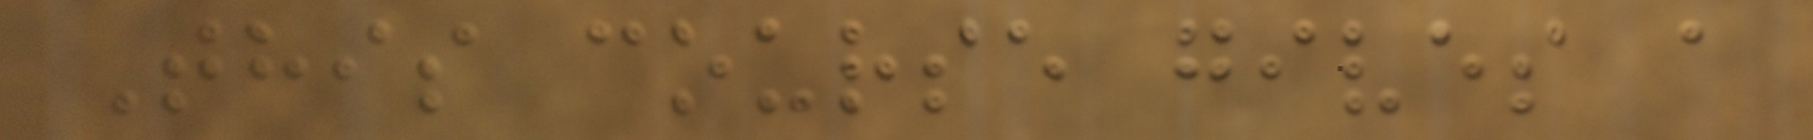This course gives a
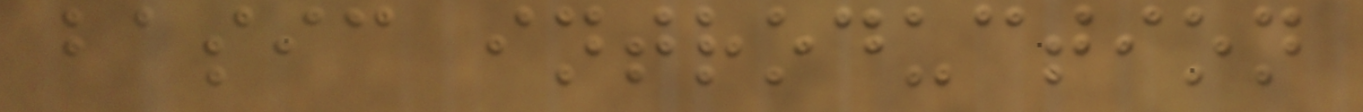basic introduction
